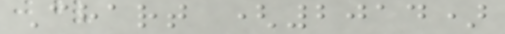Chart (2014)
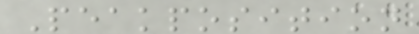Peakposition
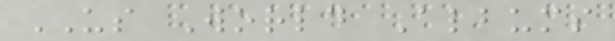US World Albums
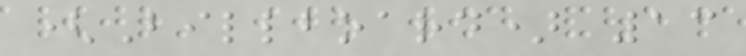(Billboard) 13
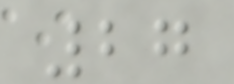27
